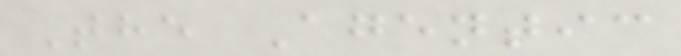The Agentic
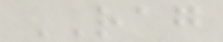RAG
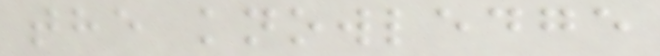the knowledge
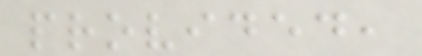provided,
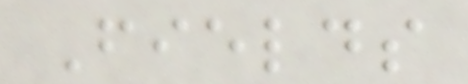Fields
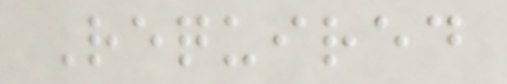Required
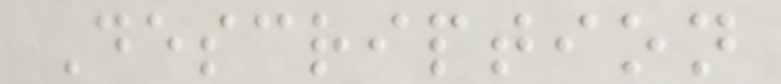Description
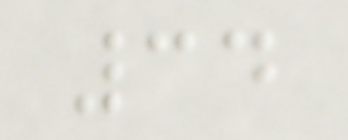34
